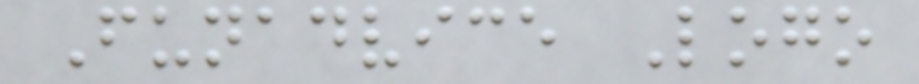Funadvice Logo
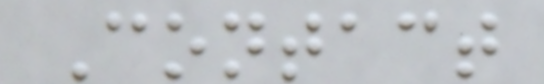Contact
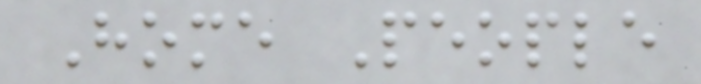Home People
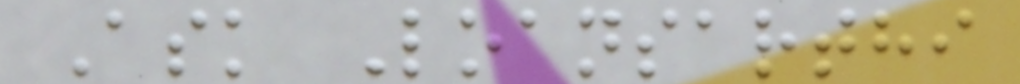Ask Loansarthi
